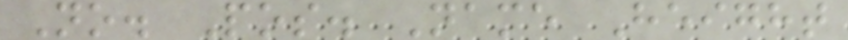No. Pos. Name Height
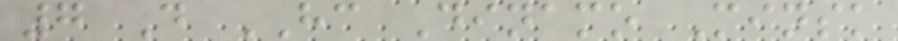7 D HC Dinamo Minsk
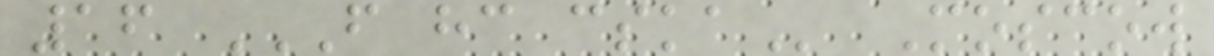16 F HC CSKA Moscow
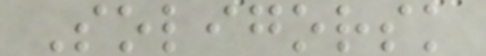Soligorsk
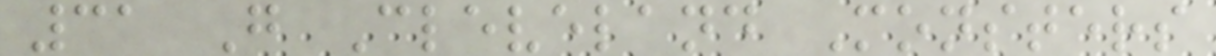31 G Cleveland Monsters
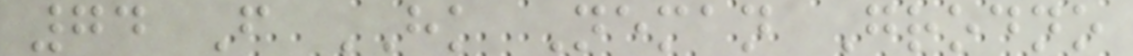74 F HK Neman Grodno
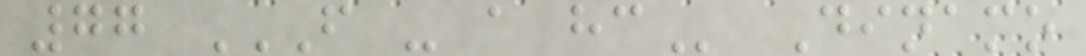77 F - A HC Dinamo
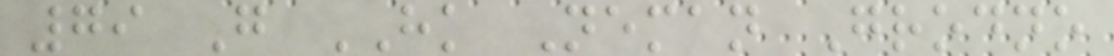79 G HK Neman Grodno
